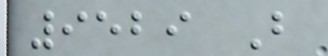9529 B
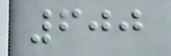600
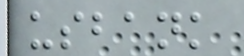usbank
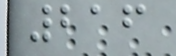216
